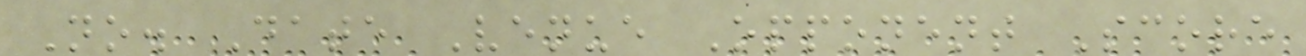No. Date Venue Opponent Score
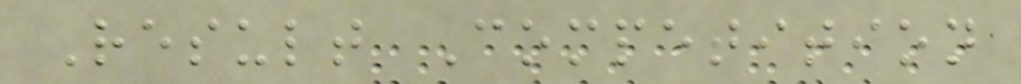Result Competition
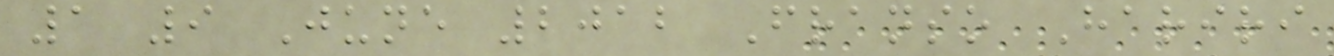1 9 June 2012 Franso Hariri
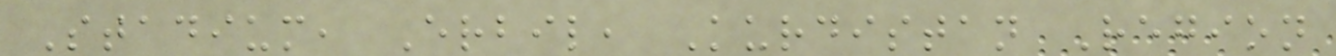Stadium, Erbil, Kurdistan Region
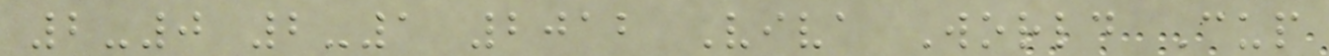2-0 2-1 2012 Viva World Cup
